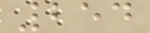254
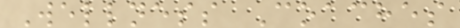Wellness Coaches
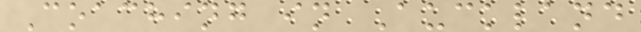Coaching in Auckland
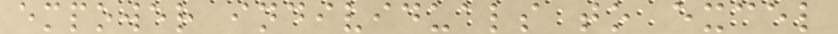empower individuals to excel
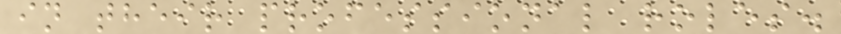in their professional roles.
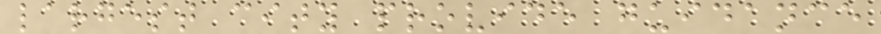largest city provide guidance
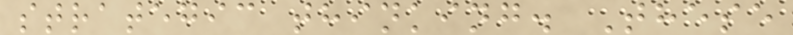strategic thinking. These
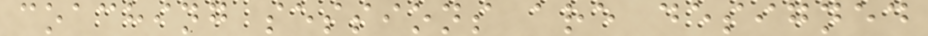coaching sessions are designed
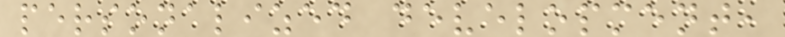personalized development,
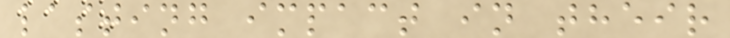lasting impact in their
